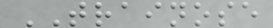TRAINOSE
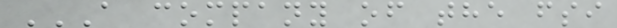A COMPANY OF THE FSI
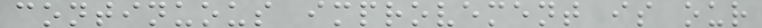continuous improvement is our
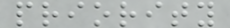priority
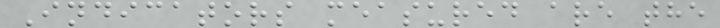Indicators measured are the
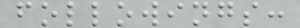followings:
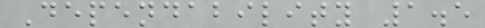Dependability 1.5
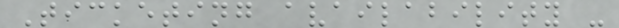Ticketing availability -
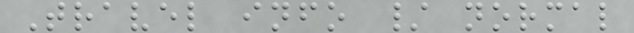Travel info / normal
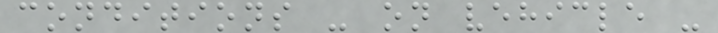conditions - on vehicle -
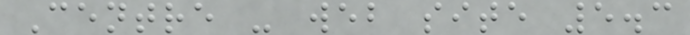Centre - web site 5.3
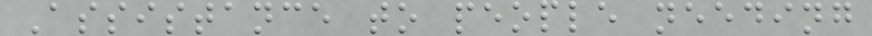Assistance to people needing
